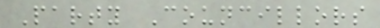Party Councillors
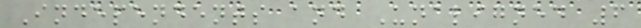Independents and Unaligned 6
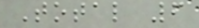Total 6
